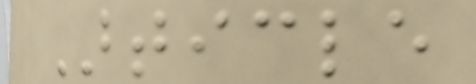Article
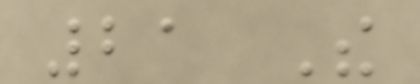21 The
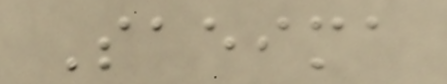Saeima
